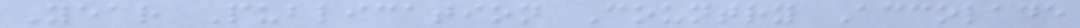Year Publication Country Accolade
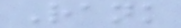Rank
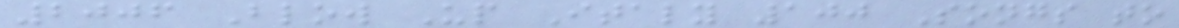2006 Blow Up Italy 100 Songs to
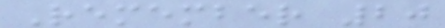Remember 20
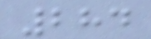284
